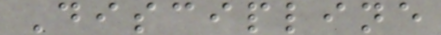Discipline
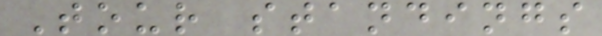Tour standings
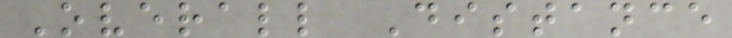Overall Distance
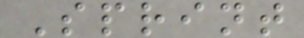Sprint
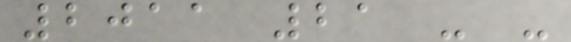2011 21 - -
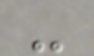-
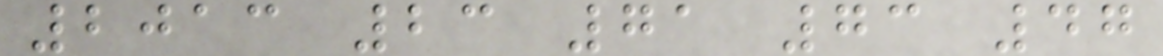2013 23 71 73 47
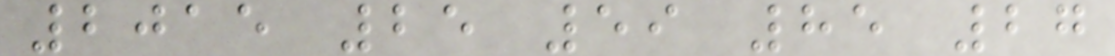2015 25 59 85 27
